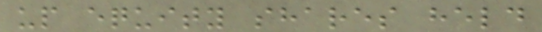up equity shares held
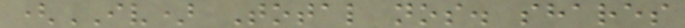(IV) Total nos. shares
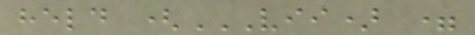held (VII) =
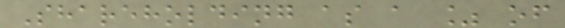Shareholding as a % of
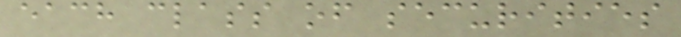each class of securities
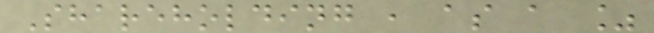Shareholding , as a %
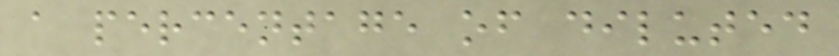a percentage of diluted
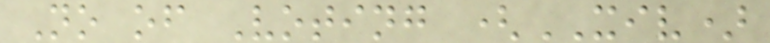No of Voting (XIV)
